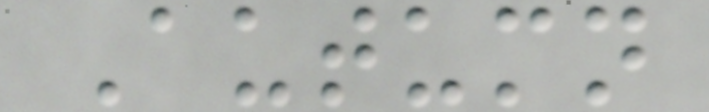Autumn
